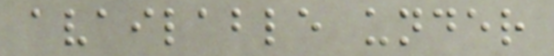available under
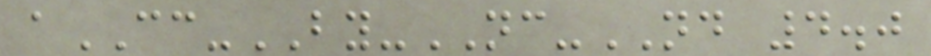aCC-BY-NC-ND 4.0
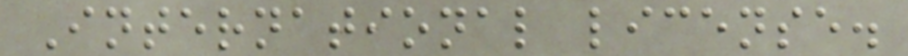International license.
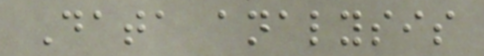Data analysis
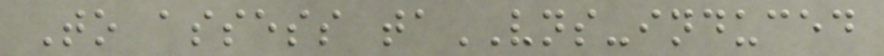To assess taVNS-induced
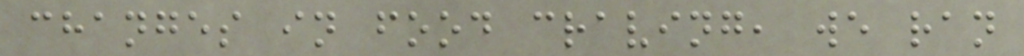changes in food craving, we ran
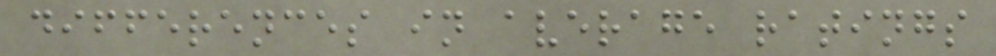differences in average ratings
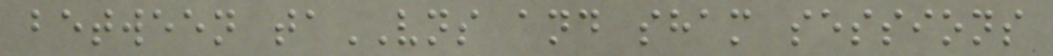between taVNS and sham sessions
